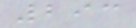293
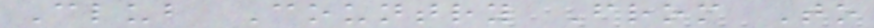Club Country From To
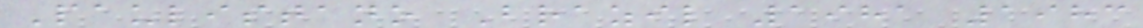Paulistano Brazil 1981 1983
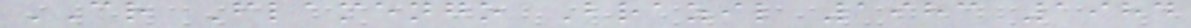CR Flamengo Brazil 1983 1984
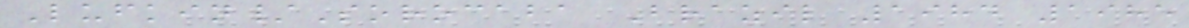Lufkin/Sorocaba Brazil 1984 1985
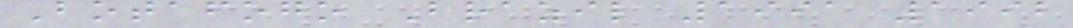Botafogo Brazil 1991 1992
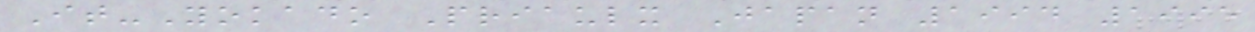It-Yokado Priaulx Japan 1994 1995
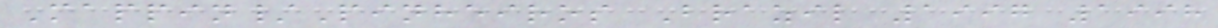Mappin/Pinheiros Brazil 1997 1998
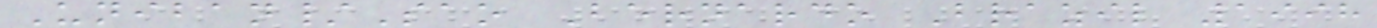Uniban/Sao Bernardo Brazil 1998
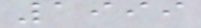1999
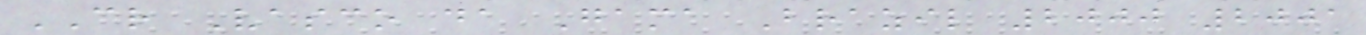CR Vasco da Gama Brazil 2000 2001
